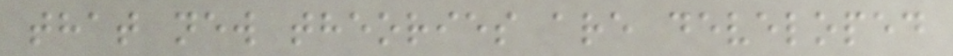that new theories are developed
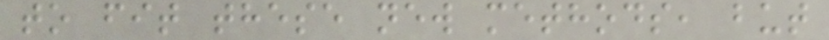to fit these new methods, but
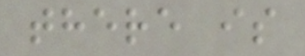there is
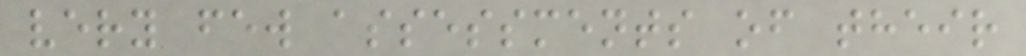very few assessments of their
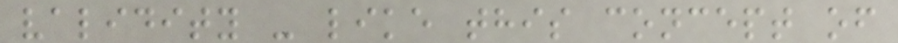validity - like this concept of
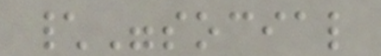\"social
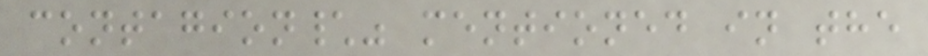contagion\" mentioned in the
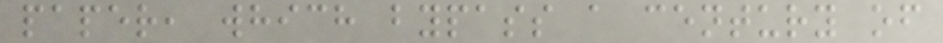paper, which bypass a century of
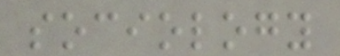sociology
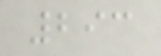293
